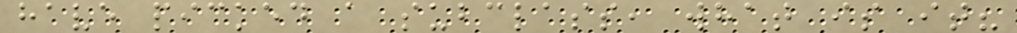have picked a subclass, what is it?
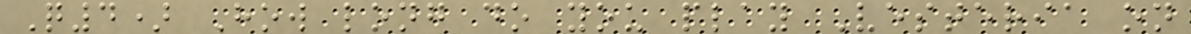Q4) How long do you play Vesteria on
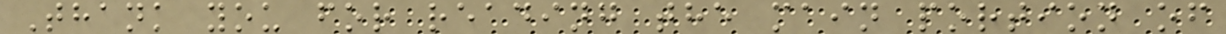Thank you for reading the main portion of
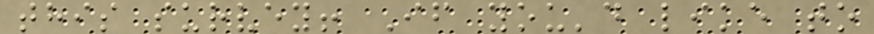this survey! If you'd like to
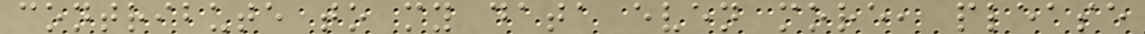contribute to my data even more, please
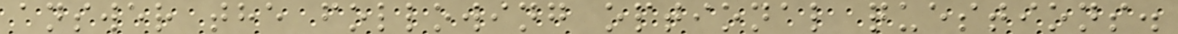answer the following optional questions.
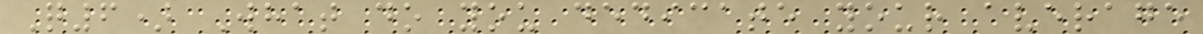Q6) What do you dedicate your average
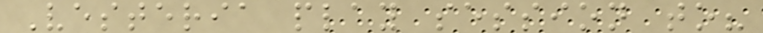Vesteria play session to?
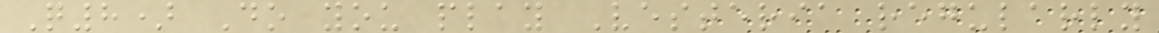Q8) Do you play Vesteria regularly
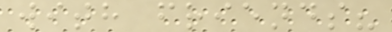with friends?
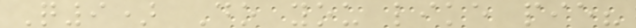Q9) Do you like pie?
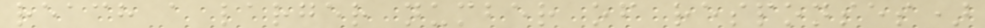reach a larger number of responses)
